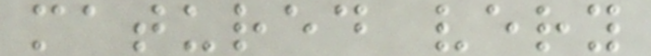matured very
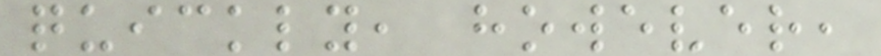quickly, however,
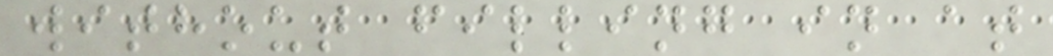without filling in at
